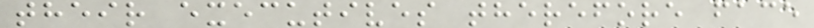their executives therefore face
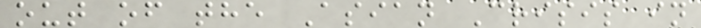out of the Asian Crisis in
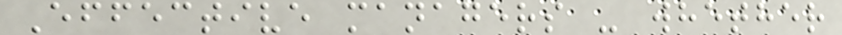Effective managers - whether
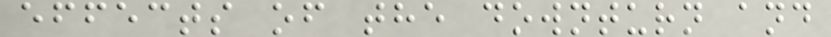effects of the downturn and
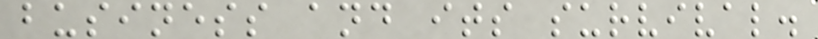business and its survival.
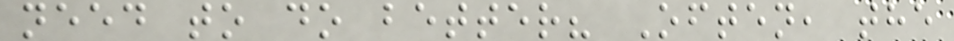need to do better? Often, the
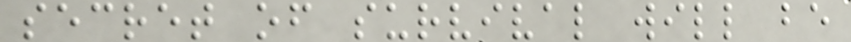secret of survival will be
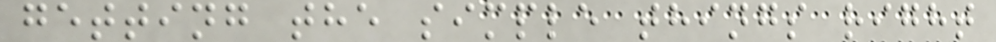getting the simple things right
